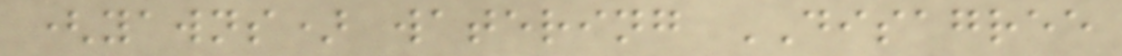(yawns) watering DISAGREE
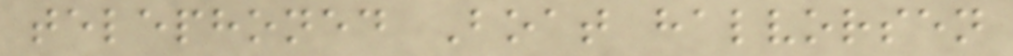telephoned Boat halvorsen
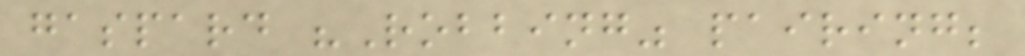gaspard "Robbing" pairing;
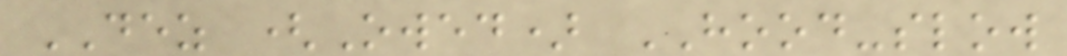DEZ (Owed) HOOD-slow
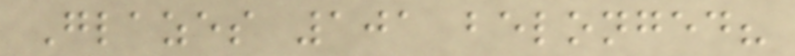Glazes 101 belonged?
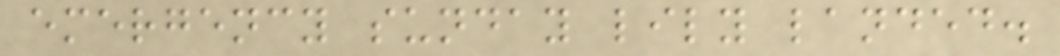emergency sunday lily landed.
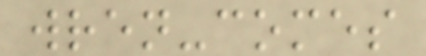wren-comes
